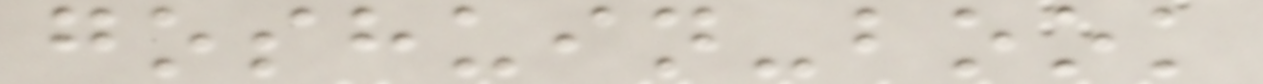goshuin-book
